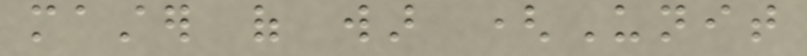master of war (Unit
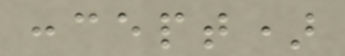concept)
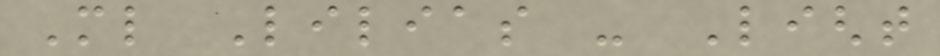Ml Lilias - Light
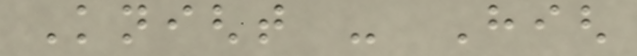Knight - High
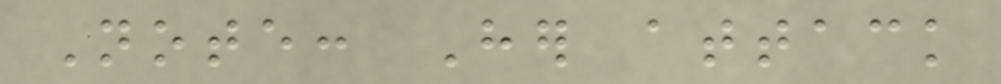Note: Her attack
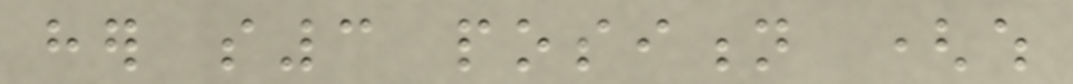her s3 position (which
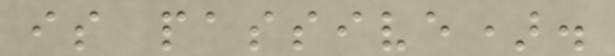is passive).
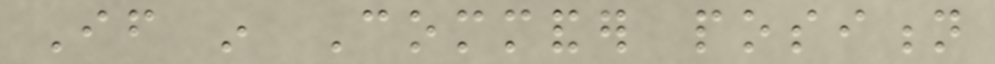If in Commander position
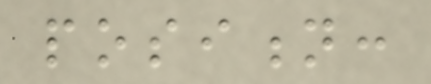position:
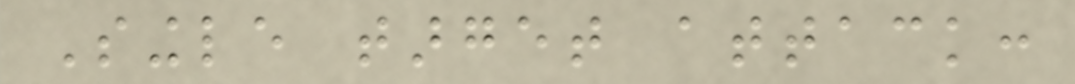Single target attack:
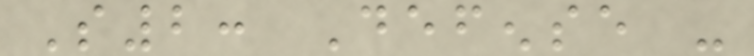S2: Defense -
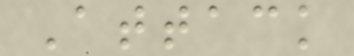Attack
